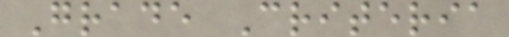Grade Criteria
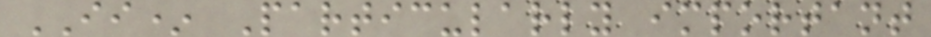II* Particularly important
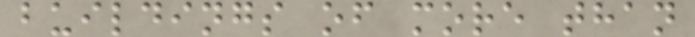buildings of more than
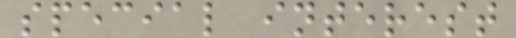special interest
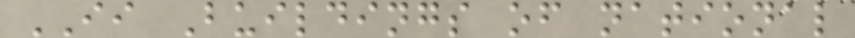II Buildings of national
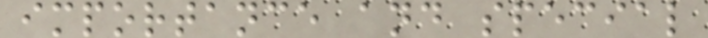importance and special
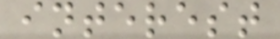interest
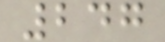247
